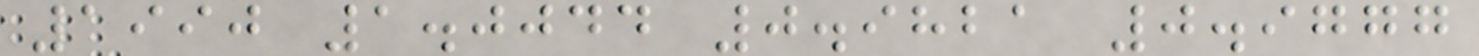1990 1.0044 0.9821 0.9777
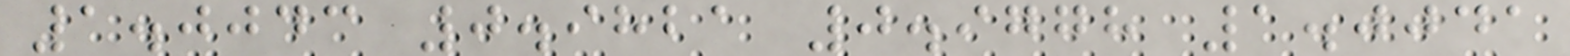1.0043 0.9821 0.9778 1.0041
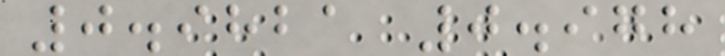0.9821 0.978
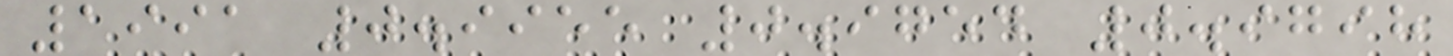1991 0.9955 0.9754 0.9798
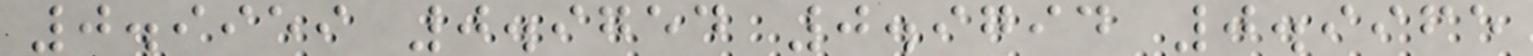0.9959 0.9754 0.9794 0.9965
